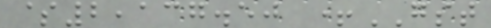$2,137.50 +GST
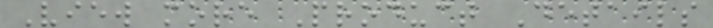View more Product Details
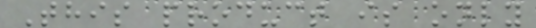This product is only
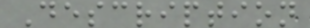Description
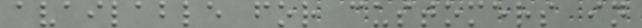available for customers in
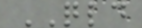QLD
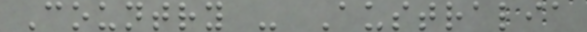Country - Australia
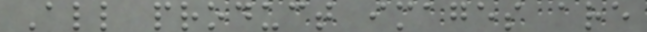All product images are
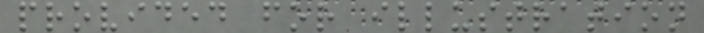provided for illustration
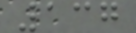137
